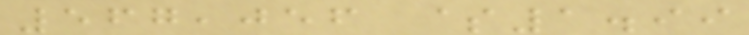567,056 $1.99
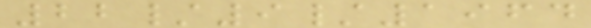22/9/1964
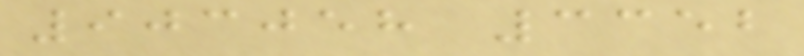903058 3352
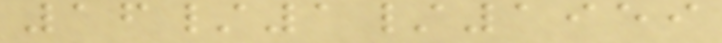16/1/1959
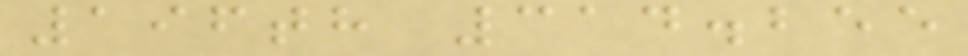196th 314.255
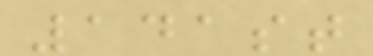141st
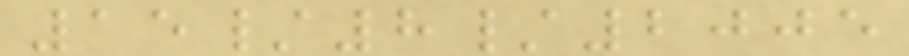15/8/2005
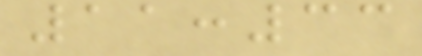11:33
